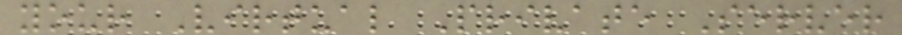your Virtual Private Server
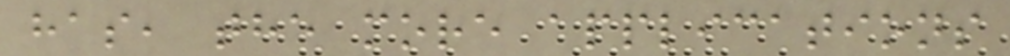has, the more applications
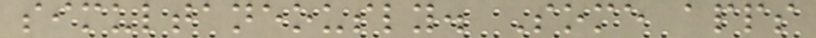simultaneously. Some apps
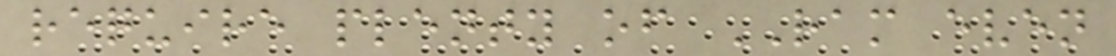require plenty of RAM even
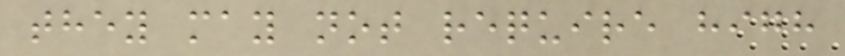they may not require high
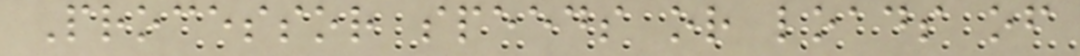Processor speeds or loads of
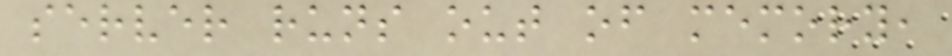server runs out of memory,
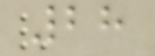28
